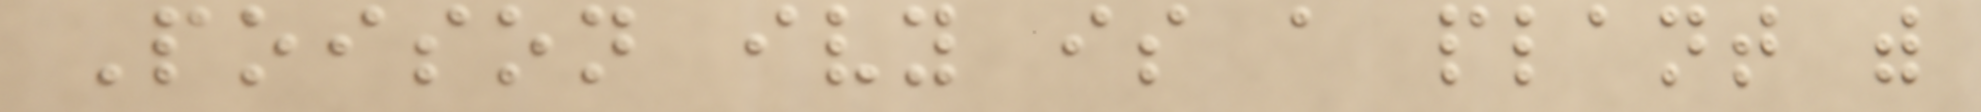Poison ivy is a plant with
